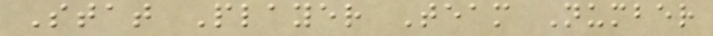Stat Player Team Number
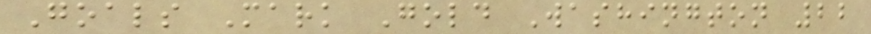Goals Mark Gold Washington 22
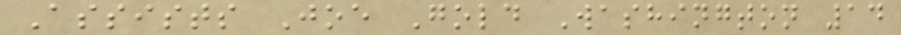Assists Joe Gold Washington 14
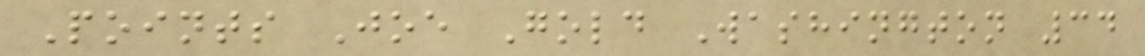Points Joe Gold Washington 34
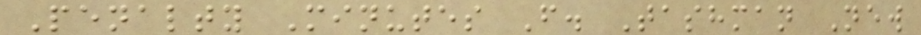Penalty Minutes F. Tashman New
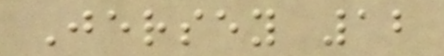Jersey 12
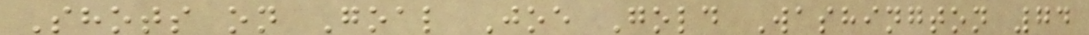Shots on Goal Joe Gold Washington 74
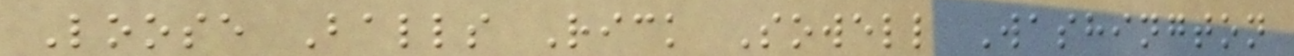Loose Balls Rick Sowell Washington
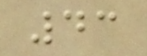43
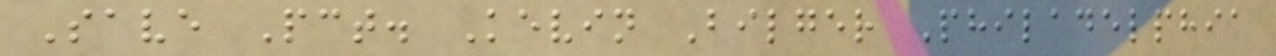Save Pct. Kevin Bilger Philadelphia
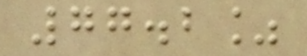77.2%
